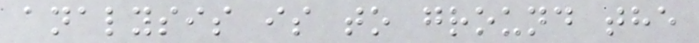analysis is to ground the
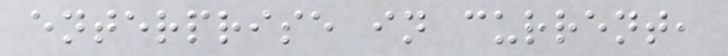enterprise in current,
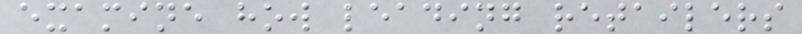examine how leading retailers
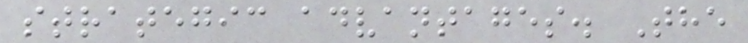strategic advantages. The
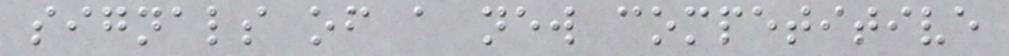signals of a new competitive
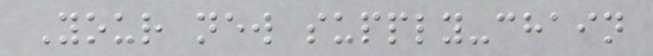Your new supply-chain
